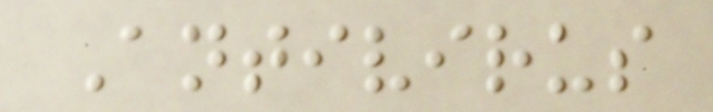Antivirus
